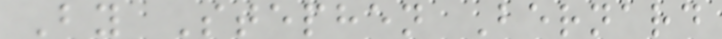By Stephen Bernard
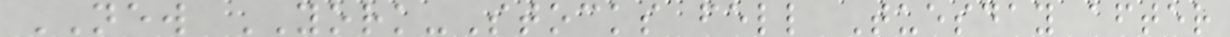NEW YORK-Stocks fell Tuesday after
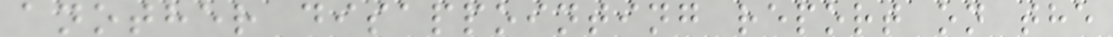another disappointing report on the
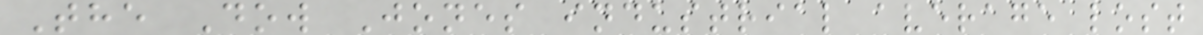The Dow Jones industrial average lost
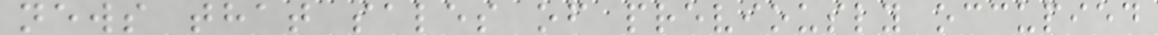news that sales of previously occupied
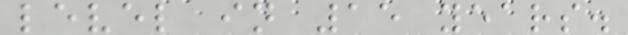level in 15 years.
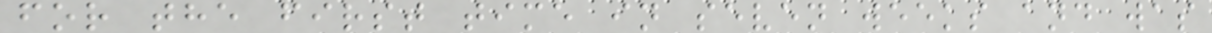for the first time in seven weeks and was
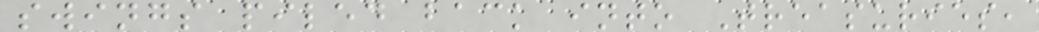swings piled back into Treasuries,
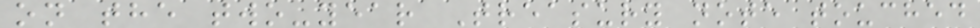on the two-year Treasury note touched
